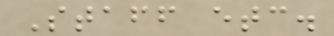Staff etc.
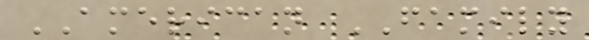AMERICAN FAMILY
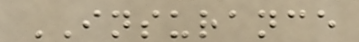INSURANCE
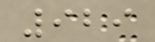929
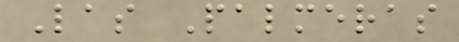Las Palmeras
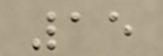15
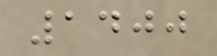1400
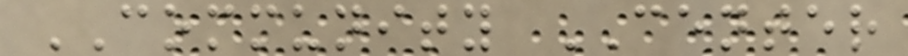COMMUNITY CENTER
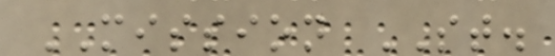MISSION ST.
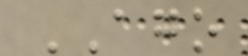AGO
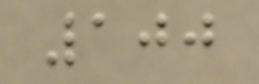100
